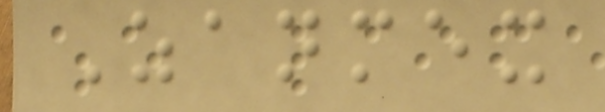Zanmex
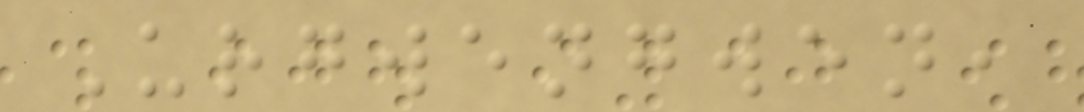Urgwengwen,
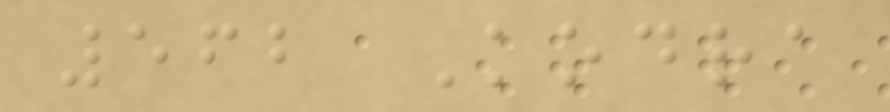562 Kodra
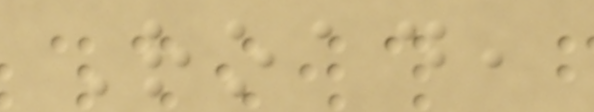Road,
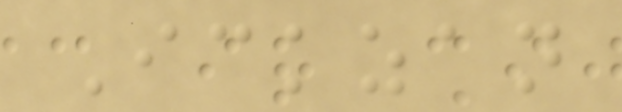Ickzan
